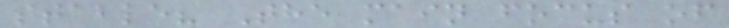stable? The main focus of
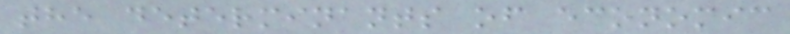the determinants of economic
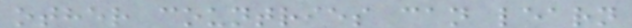other countries can learn
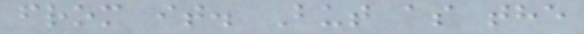from it. But as the
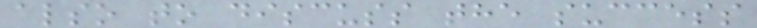also to discuss the success
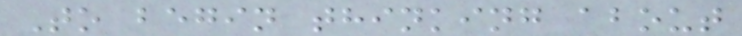To begin thinking about
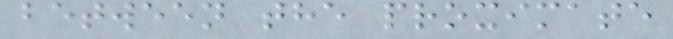between the proximate
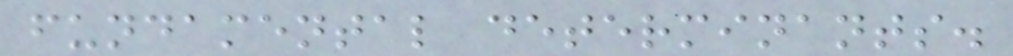fundamental determinants.
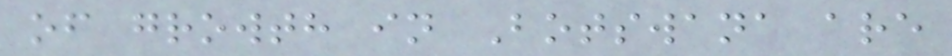of growth in Botswana are
